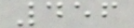456
